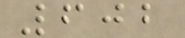602
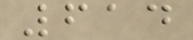614
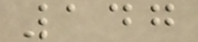147
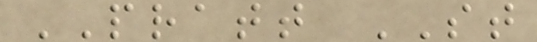PRATT ST
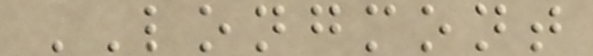LONGMONT
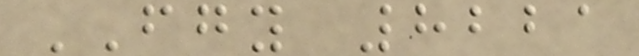FGY 8221
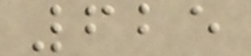625
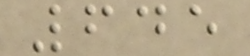645
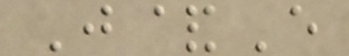J&E
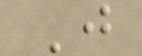J
